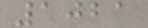1021
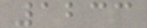1233
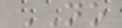NO
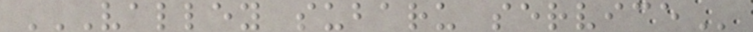VALLEY SUBARU SERVICE
